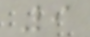9
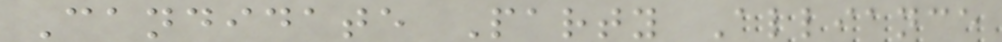Candidate Party Alliance
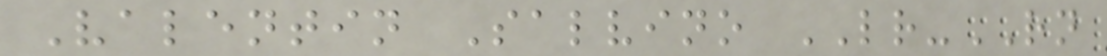Valentin Salvino LR-RN
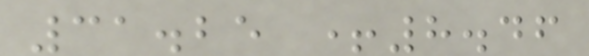31.25 +8.46
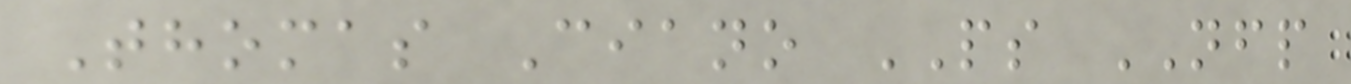Thomas Ciano PS NFP
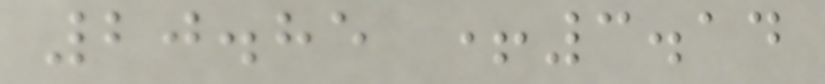20.85 +3.14
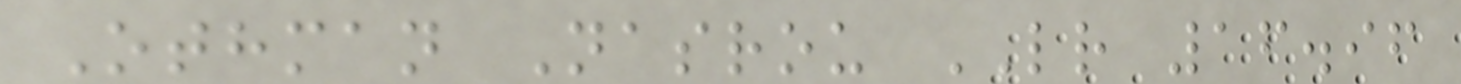Othman Nasrou LR 16.96
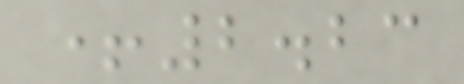+2.23
